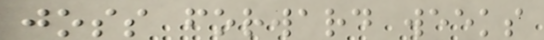joss forward weeks
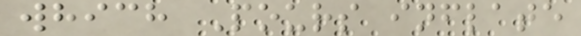which Pours inflate
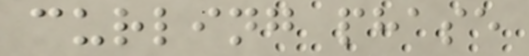curling phase
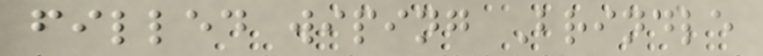filled wiping Brindle
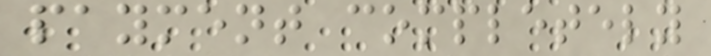payment completely
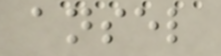ansel
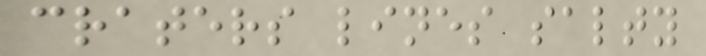craters lines salty
